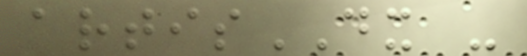artisDX -
